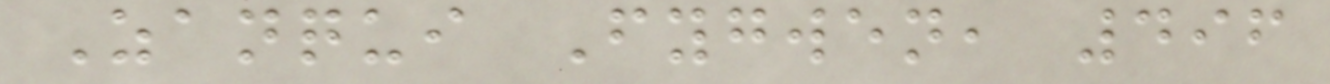Zanqui Fygwen, 496
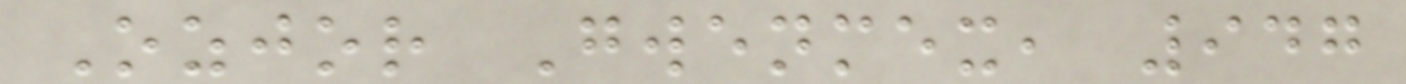Ozjor Gwenmex, 947
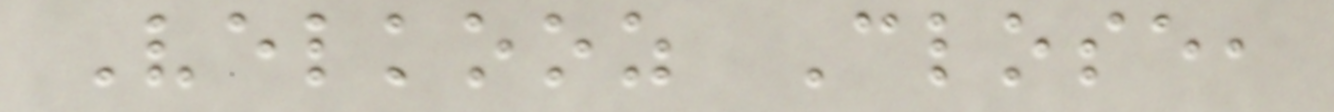Velkooz Close,
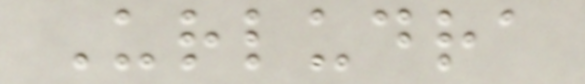Urludra
